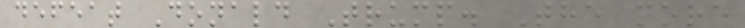defeat Donald Trump. The more
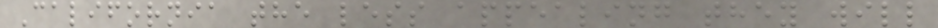California the less appealing they will
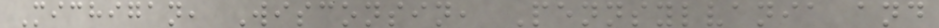Michigan, Wisconsin, Pennsylvania and
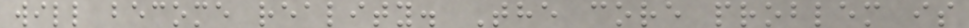will become reality. The core problem is
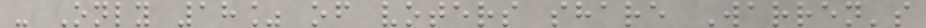- Only 18% of voters share Warren's
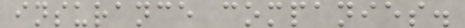insurance companies.
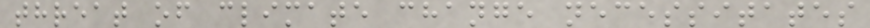threat of climate change necessitates
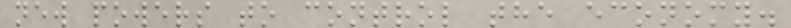new powers to control the economy.
